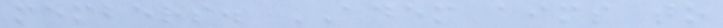members. ADEM aims to
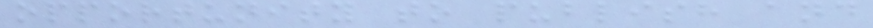opportunity to publish and
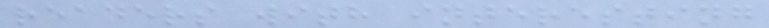readers with interesting
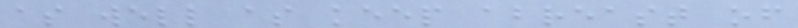as well as keep abreast of
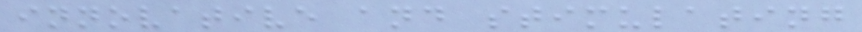innovative and stimulating
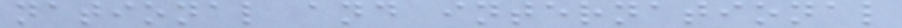national and international
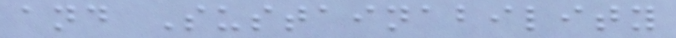and Sustainability
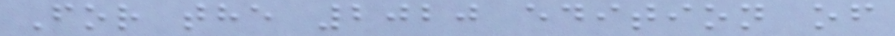For the 2020 edition of
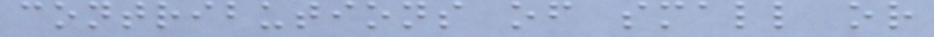contributions of small or
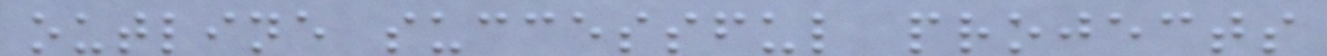outline successful projects
